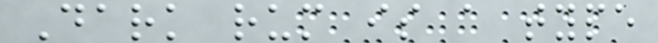Dark rum is a type
